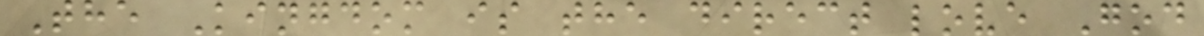The Kingdom is the direct love God
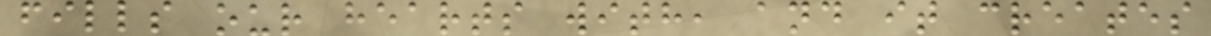fills our hearts with, and it creates
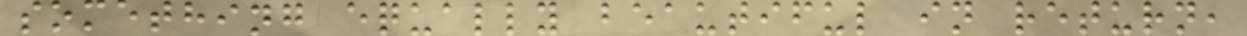something equally beautiful in return,
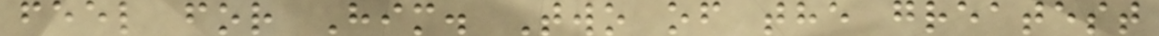feel for Him. Two of the greatest
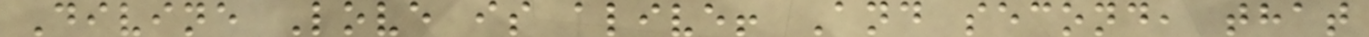Divine Love is alive! And second, that
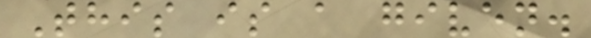This is a given.
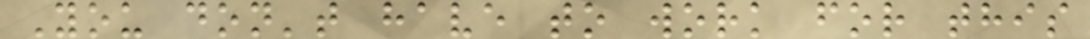You don't have to work for this
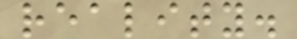reality.
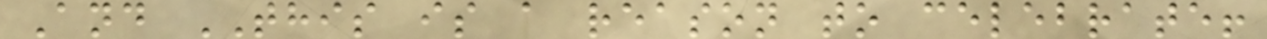And THIS is a reason to celebrate!
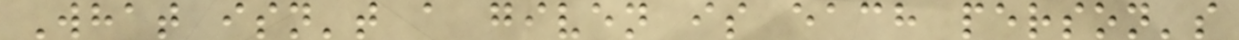What isn't a given is each person's
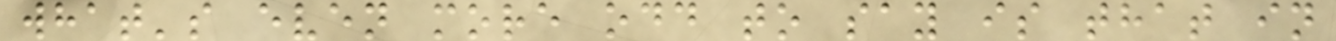what's even more odd to say is that in
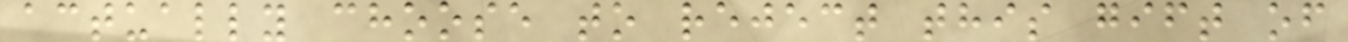actually choose to reject this gift of
